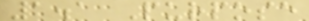1.1 Purpose
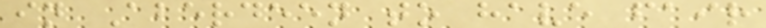in Aberdeen to have fair
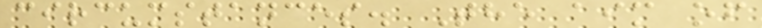circumstances. The aim of
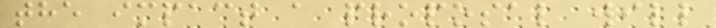the impact a proposal will
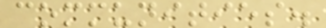communities.
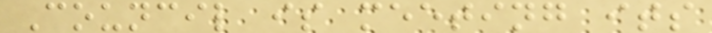Council is meeting its
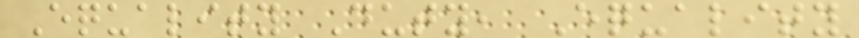Equality Duty, Equality
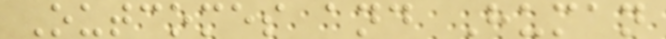Outcomes and Human
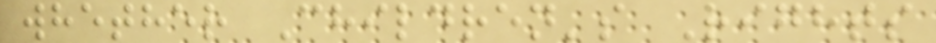whether Children's Rights
